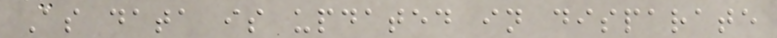As data is updated in disparate
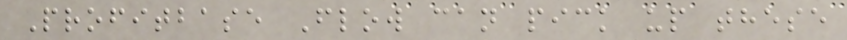Profitbase Flow can pick up these
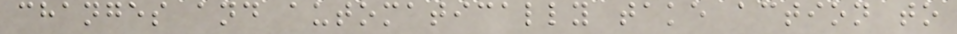changes and automatically take action to
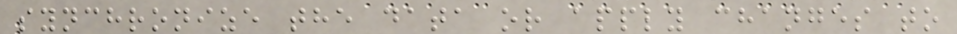synchronize the data or apply changes to
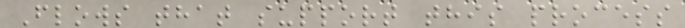Flows that support this process
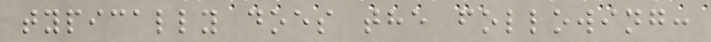typically does the following:
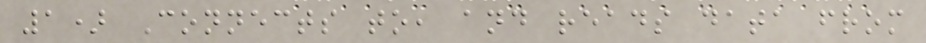1) Connects to, and reads data from
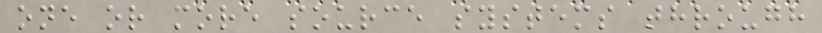one or more source systems through
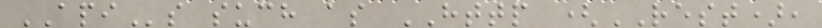APIs such as HTTP (REST),
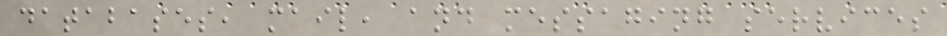databases, mail, and messaging services
